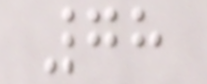78
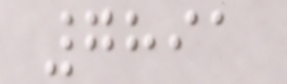7891
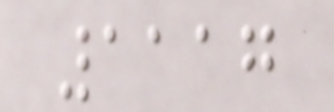1117
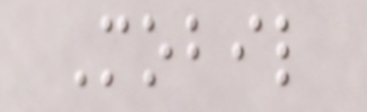Mobil
